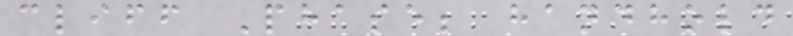cliff Phase; handhold
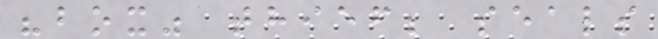"box" thief; seals
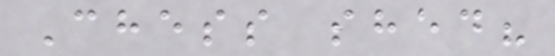Chess shed?
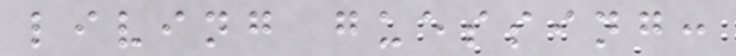living guessing:
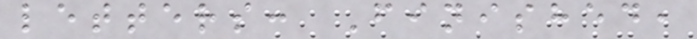letters: Finished,
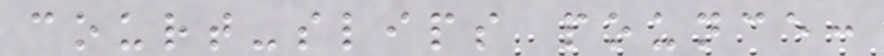court-slips pounce:
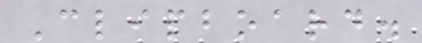Clipboard.
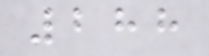288
